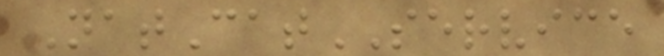NatCatSERVICE
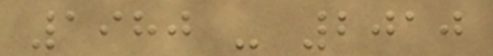1980 - 2010
